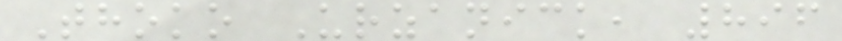Thoko Urzanick, 896
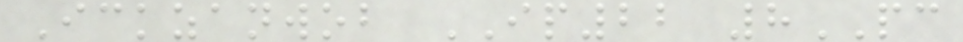Ickzanwob IP22 8PC
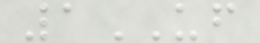1UF
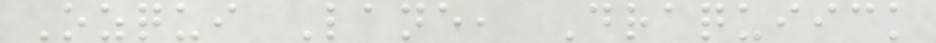Ozqui Lane, Draquiick
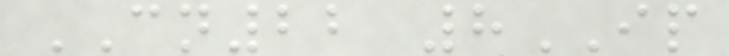CN22 8IP
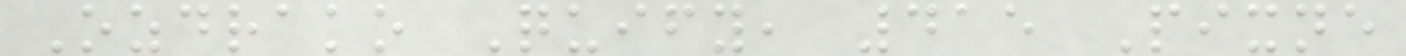Ozdrako Quify, 415 Pixne
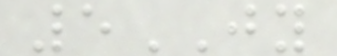5JY
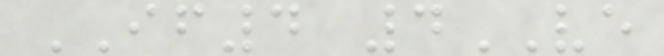IF4 4VE
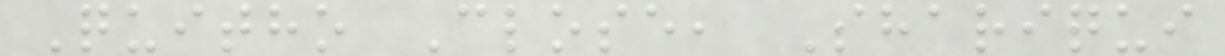Quitho Close, Shariqui
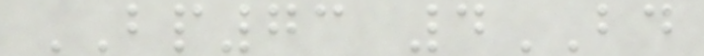BP73 4BD
